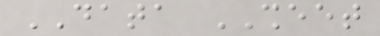DATA SHEET
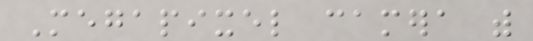Megapixel camera with
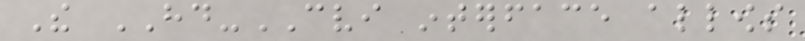The HD-CVI interface allows
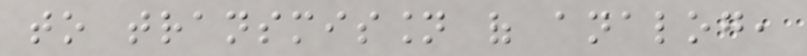to transmission of analog,
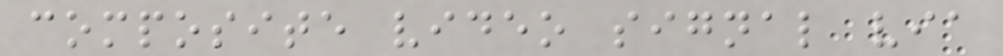composite video signal via
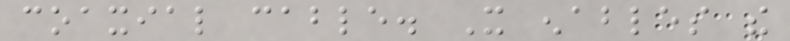coaxial cable. It enables the
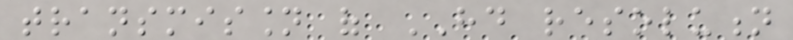transmission of HD resolution
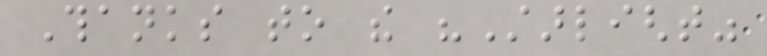Thanks to the "Starlight"
